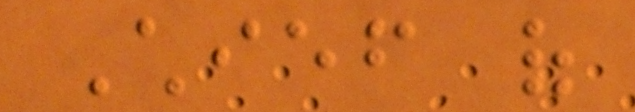Chief of
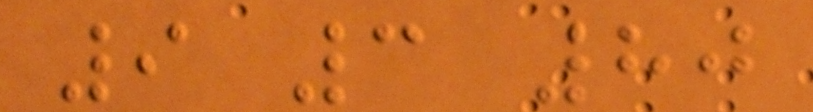9 3 80
